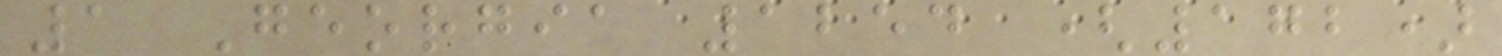1 Georgia 1254 (172)
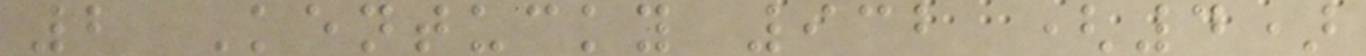2 Kentucky 932 (4)
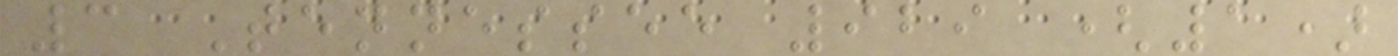3 Tennessee 929 (1)
